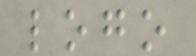logo
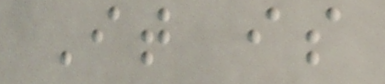It is
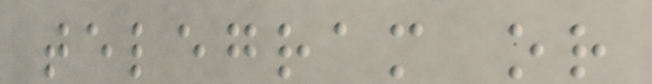telegram or
